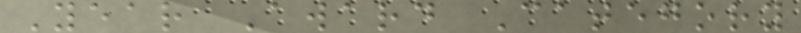Year Award Category
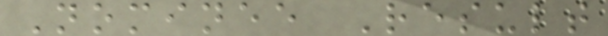Nominee Result
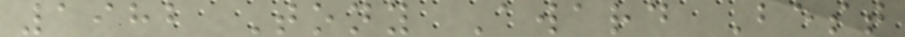1982 Tony Award Best
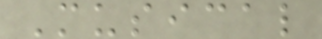Musical
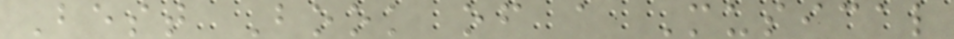Best Book of a Musical
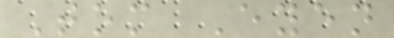Tom Eyen
